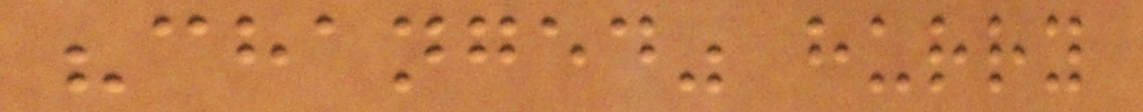"changed" hurry
